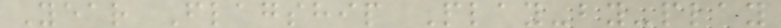Year Flagship Play-by-play
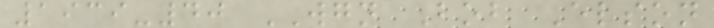1939-40 WGN Bob Elson
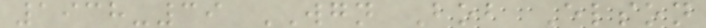1938-39 WGN Bob Elson
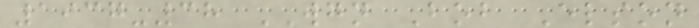1937-38 WGN Bob Elson
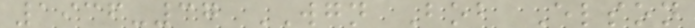1936-37 WGN Bob Elson
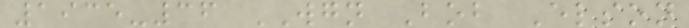1935-36 WGN Bob Elson
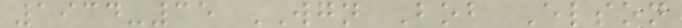1934-35 WGN Bob Elson
